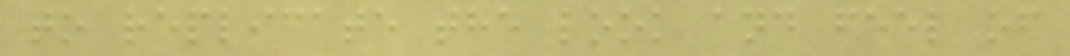to replicate the look and feel of
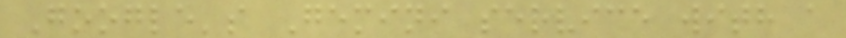Google's Gemini service with a
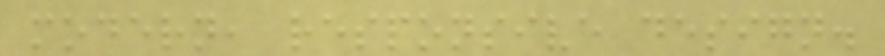modern, responsive design.
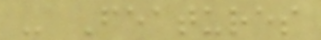- Features
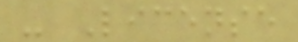- License
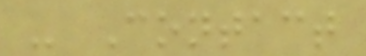- Contact
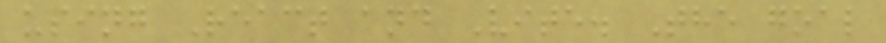using React and Vite. The goal
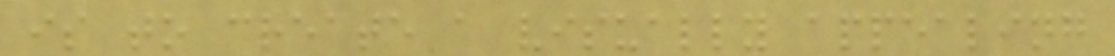is to create a visually appealing
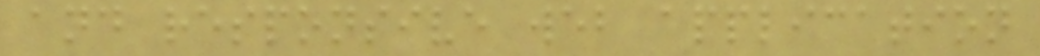and responsive web application
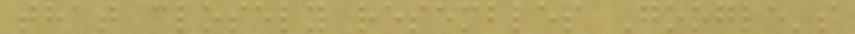that closely resembles Google's
